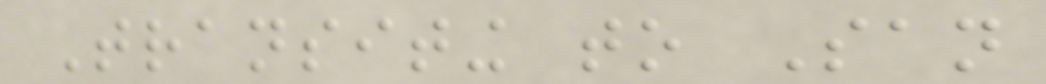Transiting to San
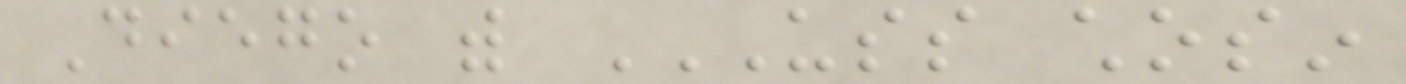Diego with USS CHOSIN
